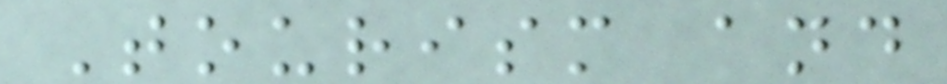Tourism and
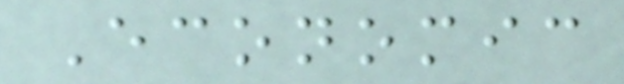Economic
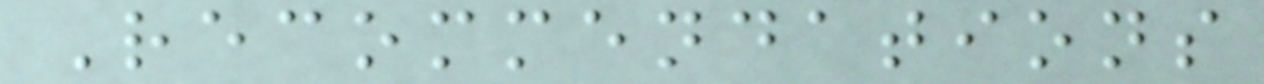Recommendations
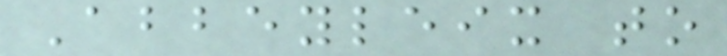Abbeyleix to
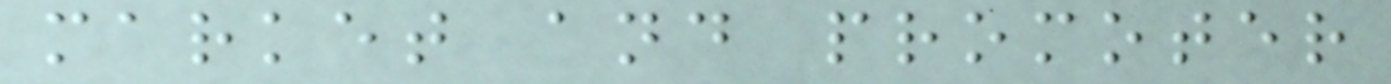market and promoter
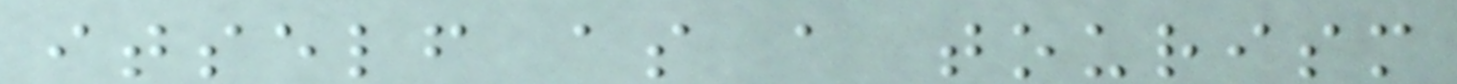itself as a tourism
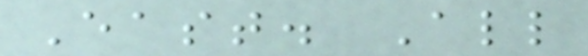East. All
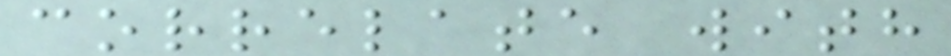correlate with
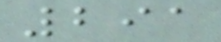291
